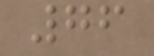76
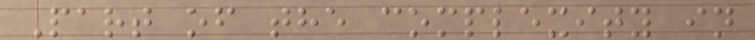Part of the complexity in
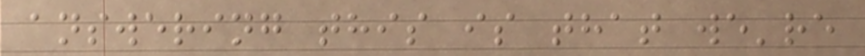answering this is that we're
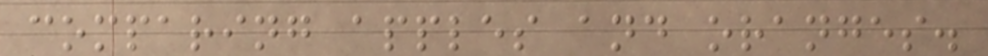comparing apples and oranges.
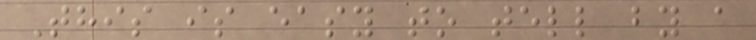This is easy to tell by a
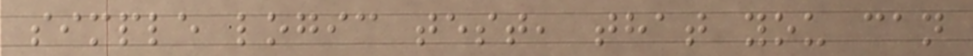simple logic test, that you can
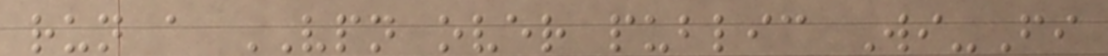run a VPN over public Wi-Fi
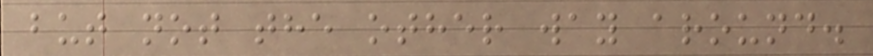but not the other way around.
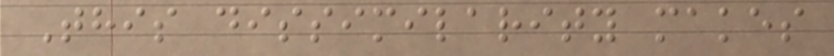This dissimilarity makes
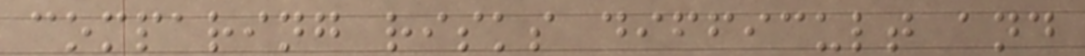comparing risks difficult and
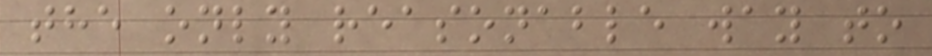the only reasonable way to
